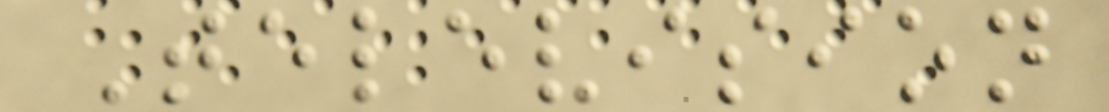Television
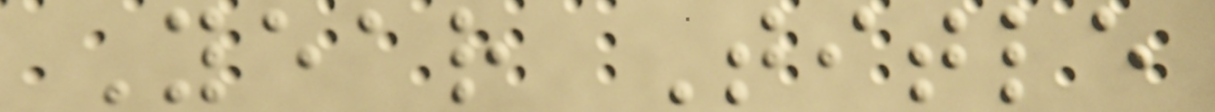Year Title
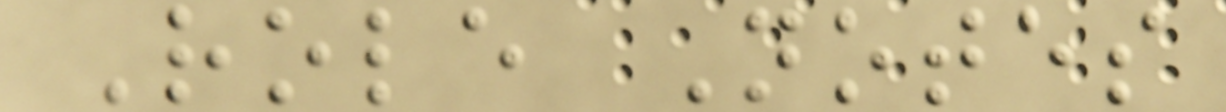Role Notes
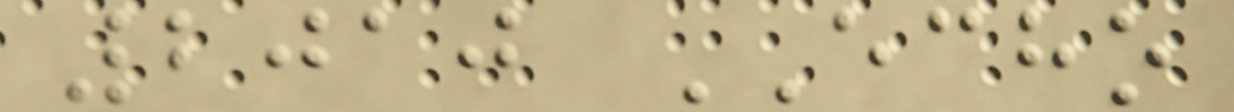2010 ECHO
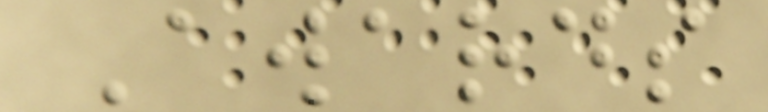Awards
